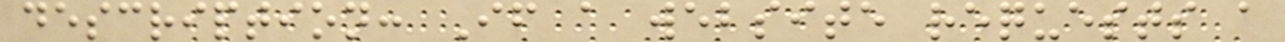description: If a website requests a
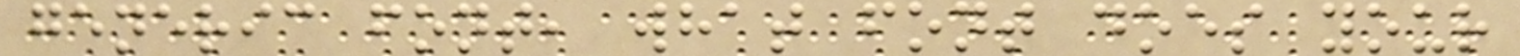generic font, what font does your
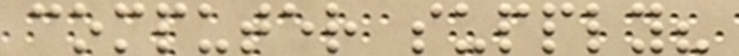computer supply?
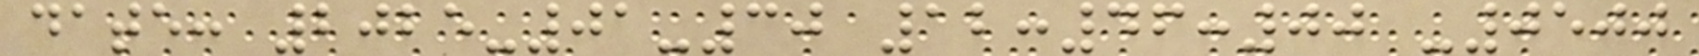date: 2025-01-30 12:46:00 -0500
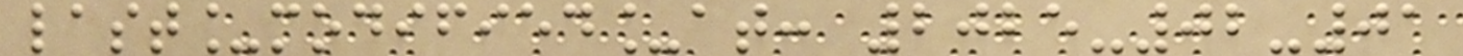last_modified_at: 2025-02-01
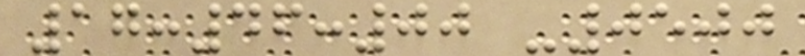17:46:00 -0500
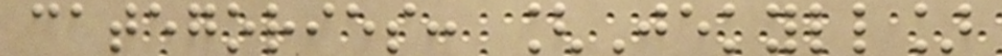categories: [Jekyll]
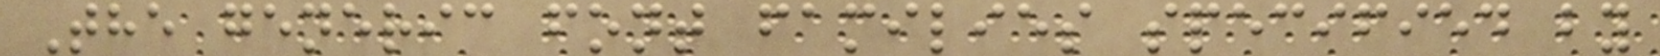The generic font families specified by
